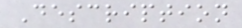Description
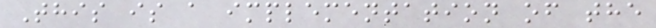This is a implementation of the
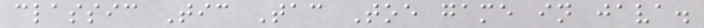classic Tic Tac Toe game in java.
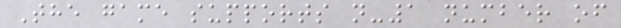The game supports n-1 number of
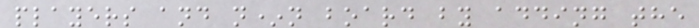players and n*n board by adding the
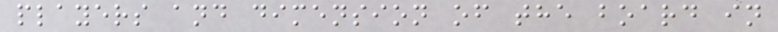players and dimension of the board in
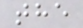the
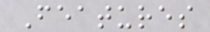Features
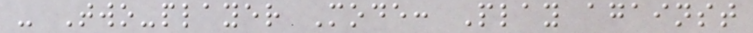- Two-player Mode: Play against
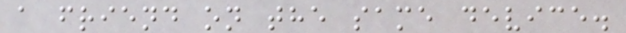a friend on the same device.
